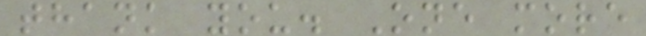thank you. One more
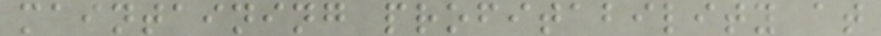maintaining profitability at
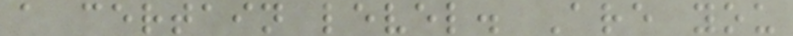a certain level. Are you
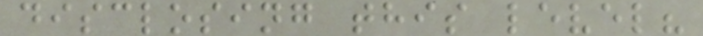disclosing this level?
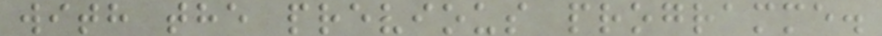with the previous programme.
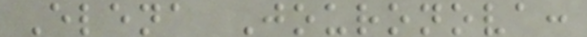Elena Jouronova:
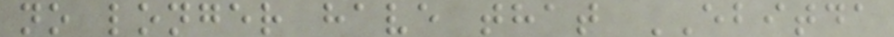no longer have that EBITDA
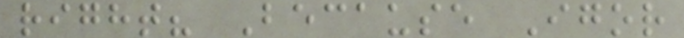right? Because Igor
